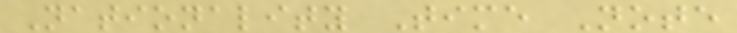Nationality Time Note
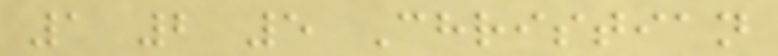1 2 5 Christian
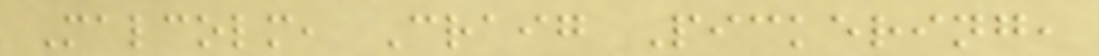Malcolm, Craig Pickering,
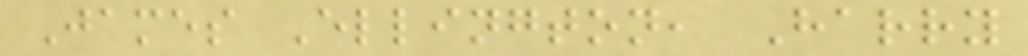James Ellington, Harry
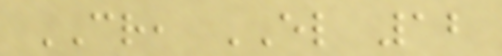CR, EL 12
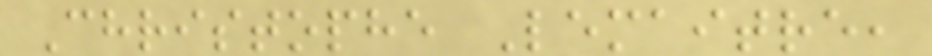Christophe Lemaitre,
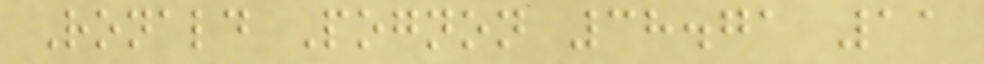Ronald Pognon 38.71 11
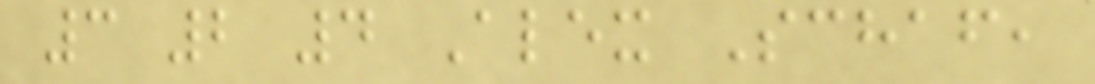3 2 4 Alex Schaf,
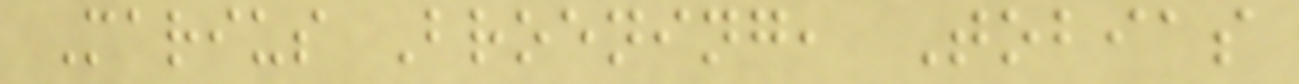Marius Broening, Tobias
